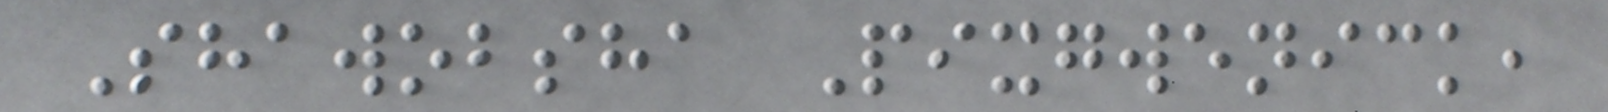Shawobsha Pixgwenick,
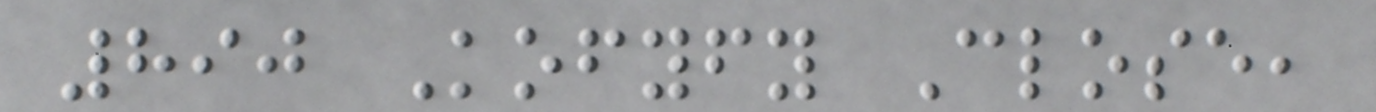890 Kofyfy Close,
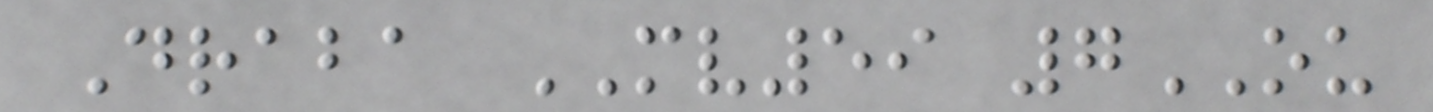Draba MV59 7OU
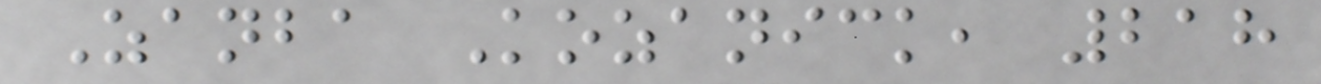Zanba Kozanick, 218
